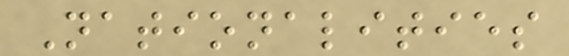Nationalities
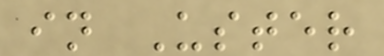in Uster
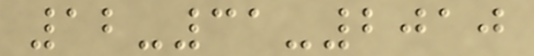12-31-2010
